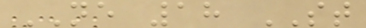NE 18 ST
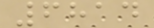6814
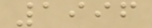1996
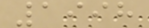1998
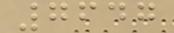7647
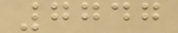7747
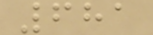681
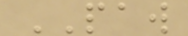PAW
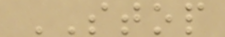STOP
